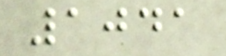1041
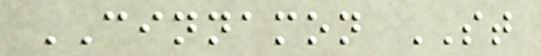CINNAMON ST
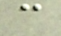c
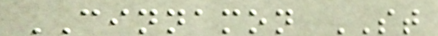CINNAMON ST
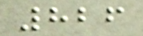826
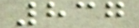837
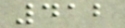412
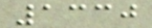1330
